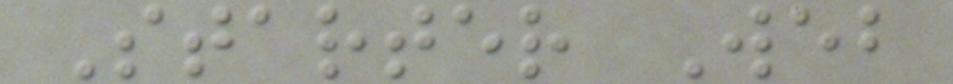Starter Web
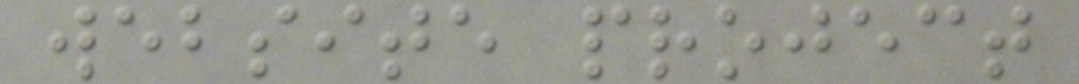website project
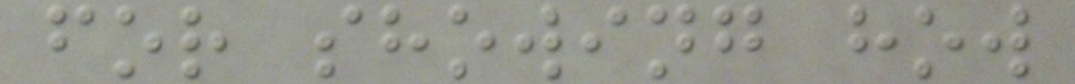for showing how
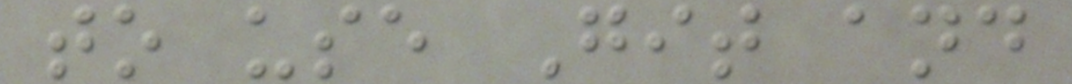to use Git and
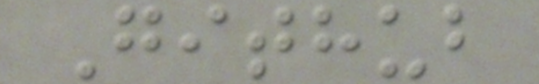Github
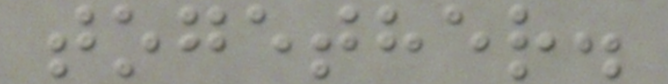together.
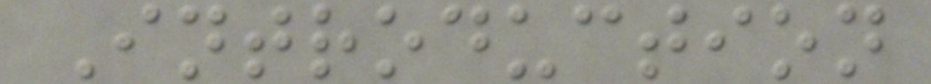Introduction
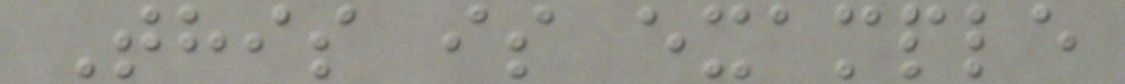This is example
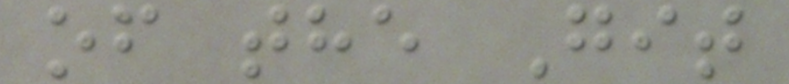of the Git
